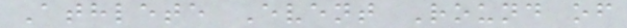Athlete Event Round of
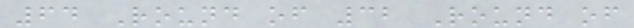64 Round of 32 Round of
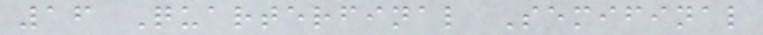16 Quarterfinal Semifinal
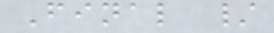Final /
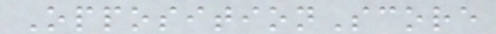OppositionScore
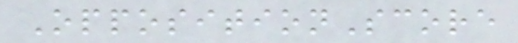OppositionScore
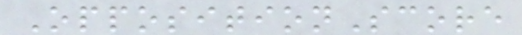OppositionScore
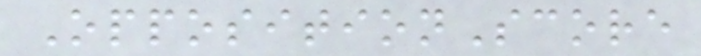OppositionScore
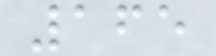165
